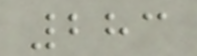283
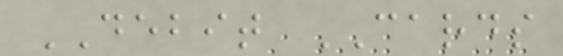DEBIT CARDS
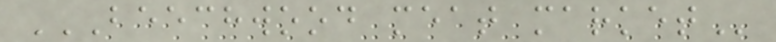BEECHWOOD MEAT MARKET
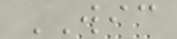WIC
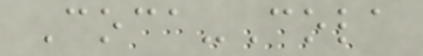Coca-Cola
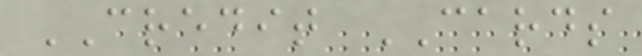CREDIT CARDS
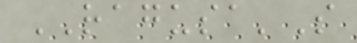RAGUSA'S
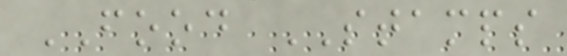FOOD STAMPS
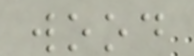wood
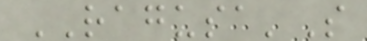RAGUSA'S
